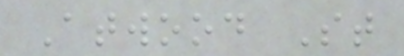Atwood St
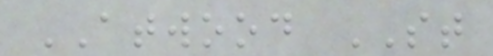ATWOOD ST
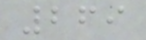269
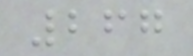267
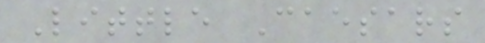Little Caesars
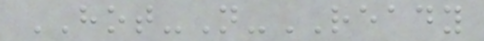HOT-N-READY
